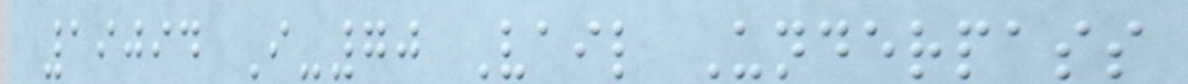19094 I-70 Vail Underpass
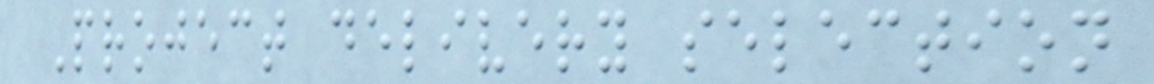Project delivery selection
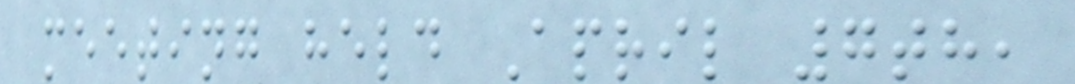meeting held April 7th,
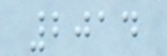2014
